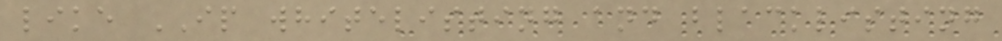like IP whitelisting and blacklisting
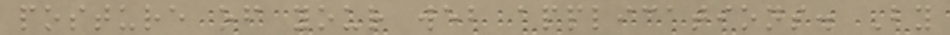posture of your web applications. By
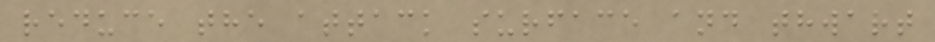reduce the attack surface and thwart
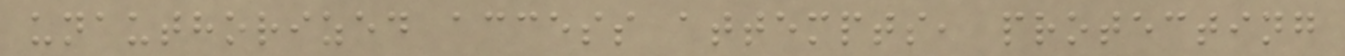unauthorized access attempts, protecting
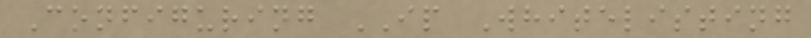Configuring IP Whitelisting
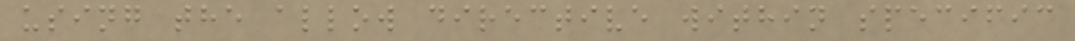using the allow directive within specific
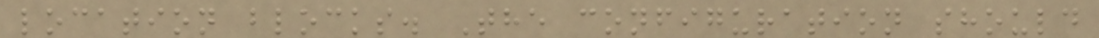location blocks. The configuration should
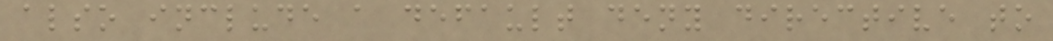also include a default deny directive to
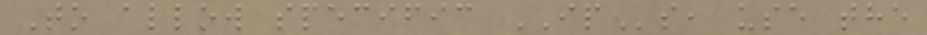To allow specific IPs, use the
